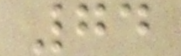74
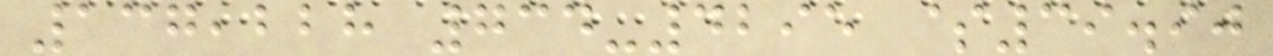137,228 734-4295 $39.90
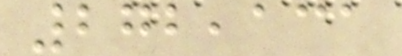272,131
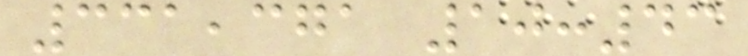331,371 10:43
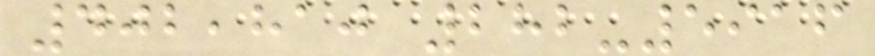402,810 282-5916
